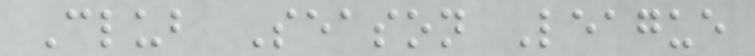Club Season League
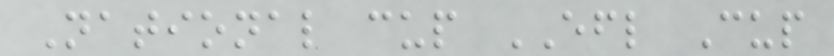National cup EFL Cup
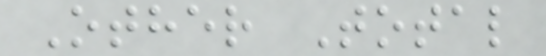Other Total
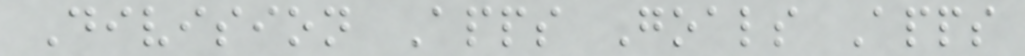Division Apps Goals Apps
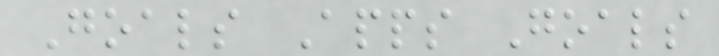Goals Apps Goals
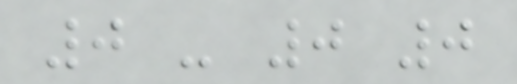0 - 0 0
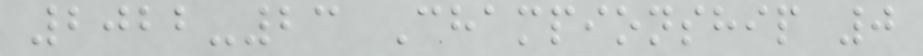2022-23 Championship 0
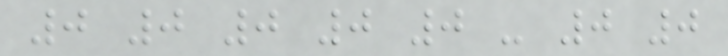0 0 0 0 0 - 0 0
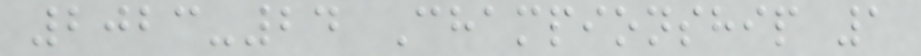2023-24 Championship 1
